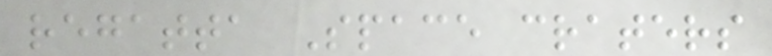regatta Space craters
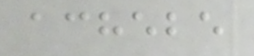achebe
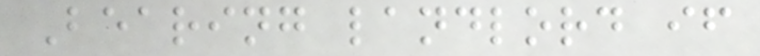Bearing landlord if
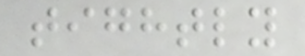tightly
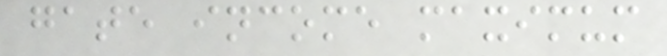gate income maximum
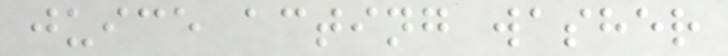juice acting washer
